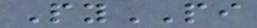PyPI
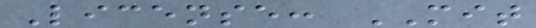License: MIT
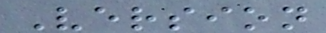Version
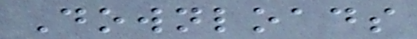Downloads
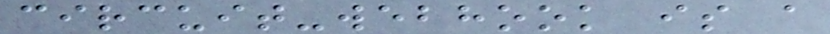circuit-webhook is a
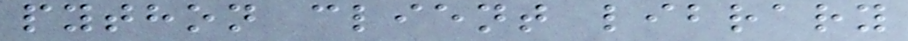python client library
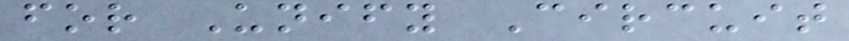for Unify Circuit
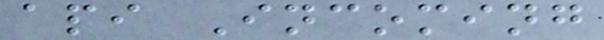api Incoming
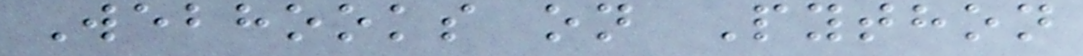Webhooks on Python
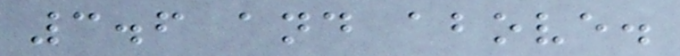3.6 and above.
